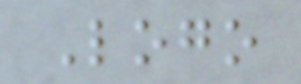Logo
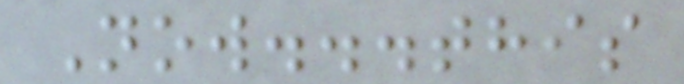Now...this
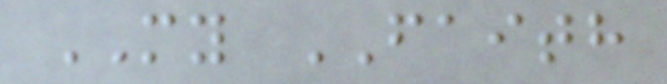MY FAITH
